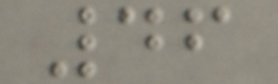46
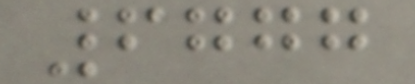6777
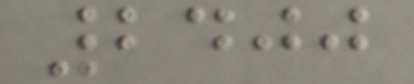2400
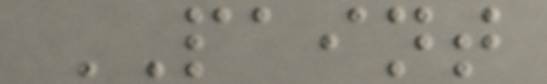PAINT
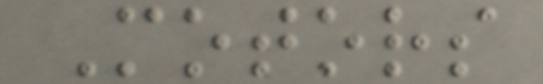Motors
